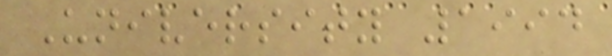University 1994
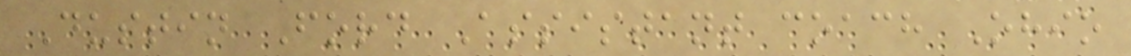Dustin Ford Assistant coach Ohio
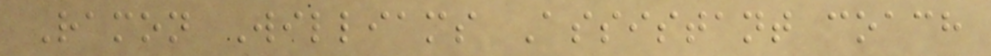Ramon Williams Assistant coach
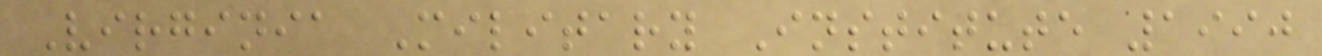Virginia Military Institute 1990
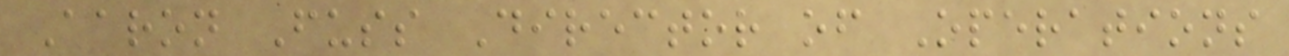Aaron Fuss Director of Operations
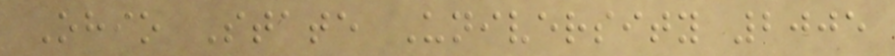Ohio State University 2005
